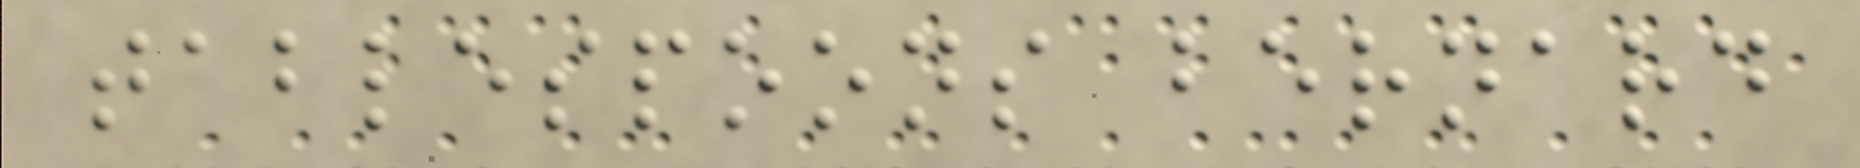tablespoons bernard
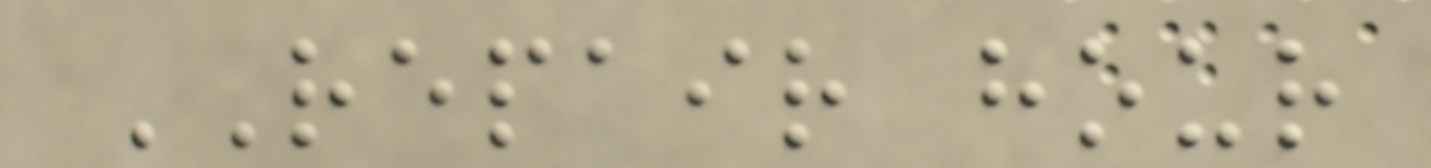REPAIR hour
